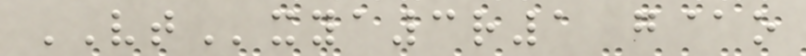VTxya3r1 g@o
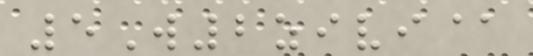5W2zivi@
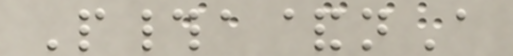P#a&nA
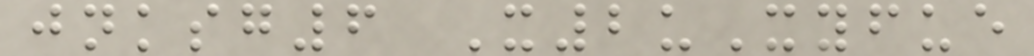jnksg6 X2uXyfue
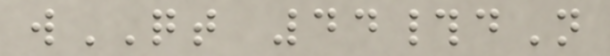wQT 44#dN
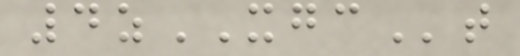4zXGCt
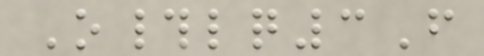O#lq3F
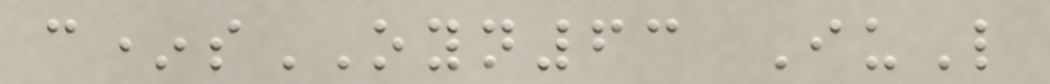c*sOYN63 IuL
